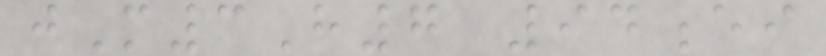jM3H7 94ei
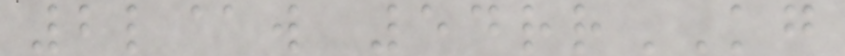2l@w 54rrKG
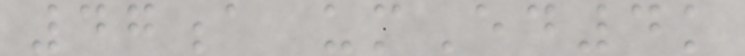47a umEd4k
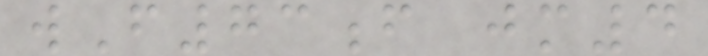wF73f jm4
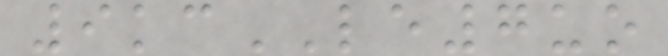9kcLE7uo
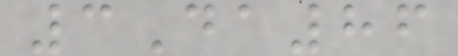3Da86
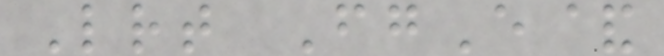Lrt FgE&
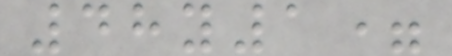48y1=
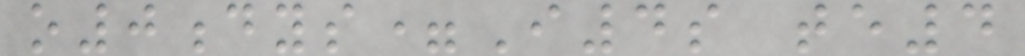o0dys=I4s te4
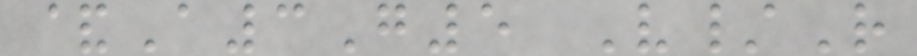&A3G5 V/R
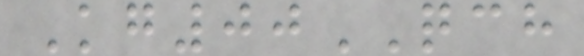Kg00QCH
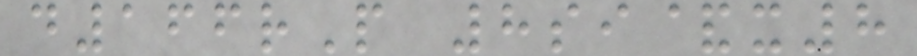d166rP 8si&x8
